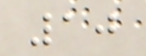10
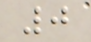0
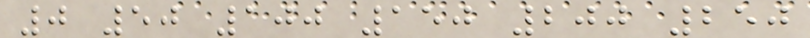0 50 100 150 200 250
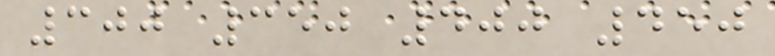300 350 400 450
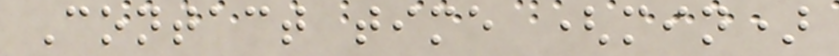Contact time (min)
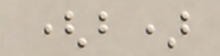(b)
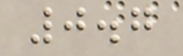0.7
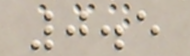0.5
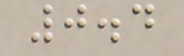0.4
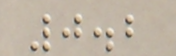0.2
